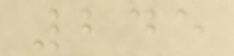245
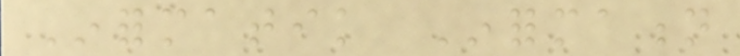Informatik Information
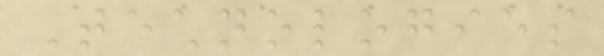Technologies
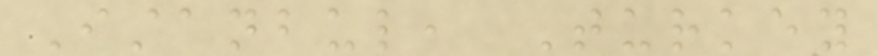Istanbul, Turkey
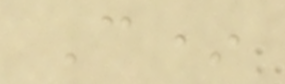C*
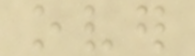over
